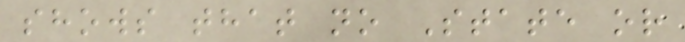shows that no State or
